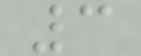3
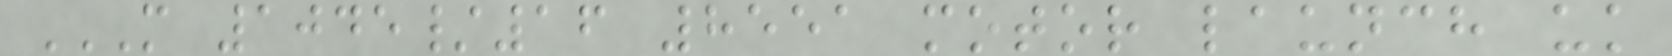M 1045/16 8551 MOTOR LAUNCH UK
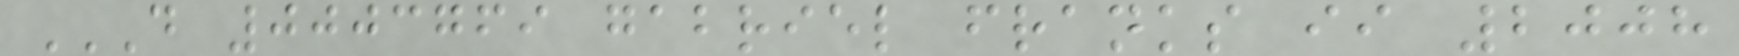D 0003769 GABRIEL FRANKS II 2008
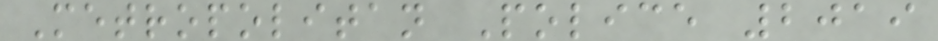Metropolitan Police 2019
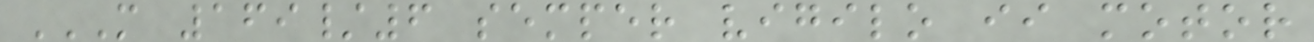M 169/6 SEMPER VIGILO II MOTOR
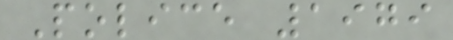Police 1979
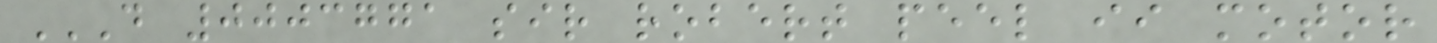D 0003771 SIR ROBERT PEEL II MOTOR
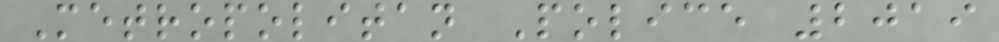Metropolitan Police 2019
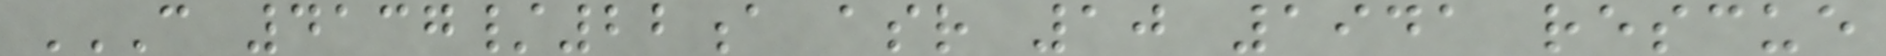C 4137/22A ASR 10 1941 RESCUE
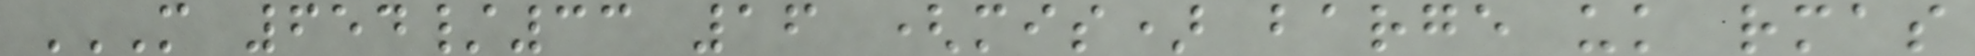M 654/33 16 (MIS) BARGE UK RMAS
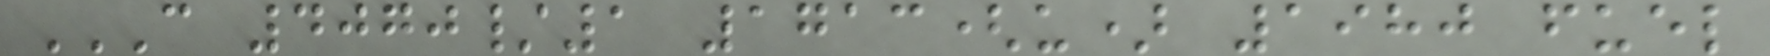C 4070/1 1713(U) 1980 FUEL
